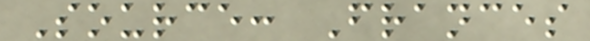Source: Frances
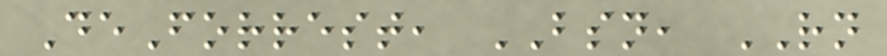DeForrest, BSN, RN
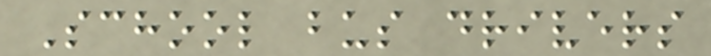School bus drivers
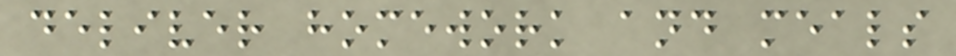deliver homework and meals
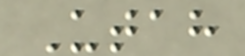Utah
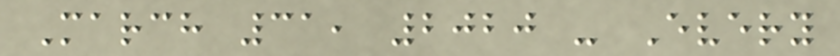March 31, 2020 - Every
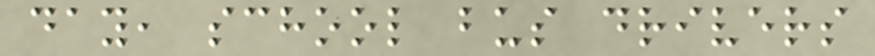day, school bus drivers
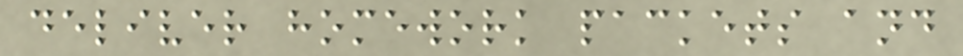deliver homework packets and
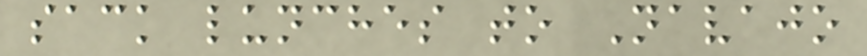sack lunches to Navajo
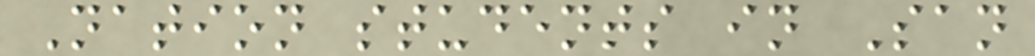Nation students in San
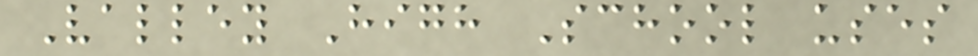Valley High School uses
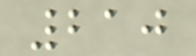210
